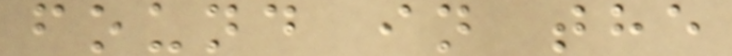found in the
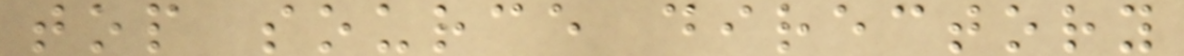top source directory
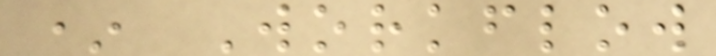* Workflow
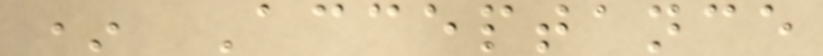* Acceptance
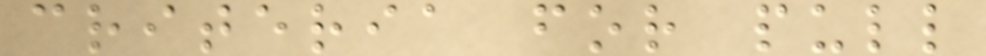criteria for pull
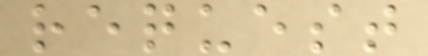request
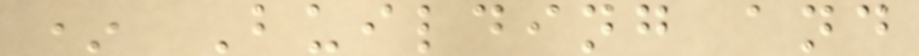* Building and
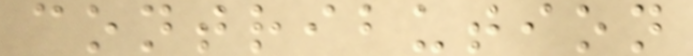contribution
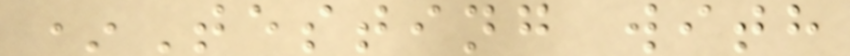*Testing with
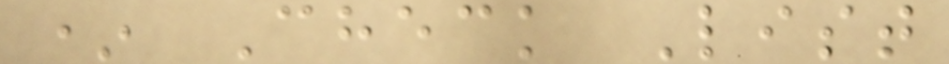* Check List
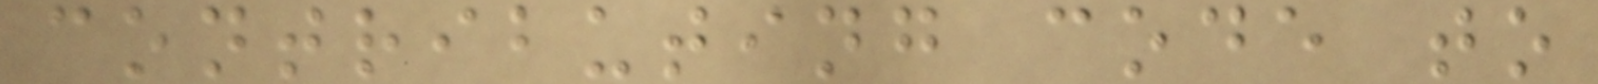contributing code to
